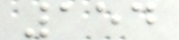154
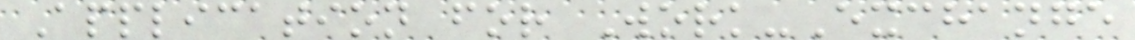Application for Work-Exchange
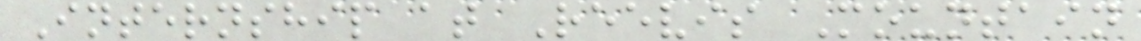Internship at Reevis Mountain
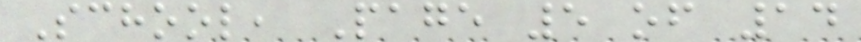School, Page 5 of 14
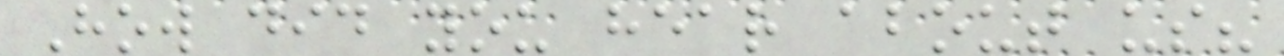How did you hear about us?
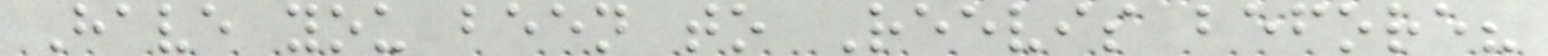Have you been to Reevis before?
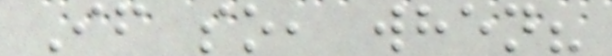If so, when?
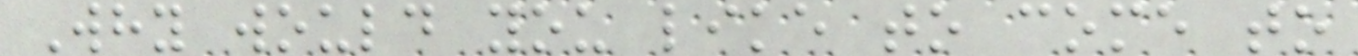Why would you like to come to
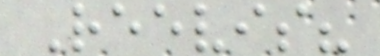Reevis?
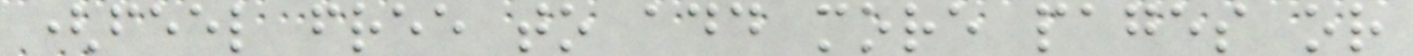(feel free to add more pages or
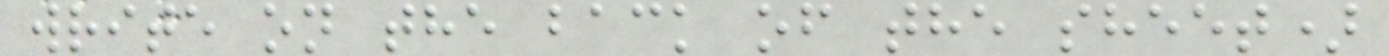write on the back of the sheet)
